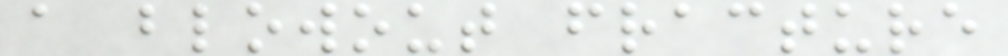a blowout fracture
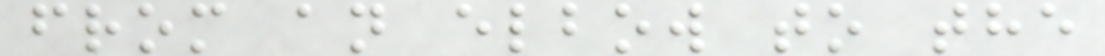from an elbow to the
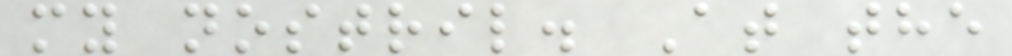my nostril. At the
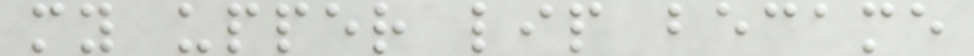my upper lip became
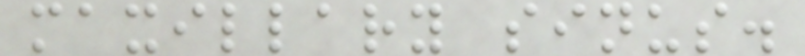maxillary sinus.
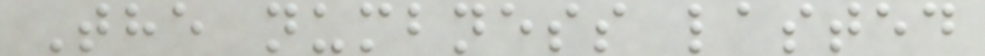The numbness lasted
